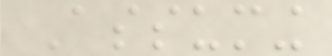Assuming
